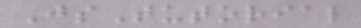JsTutorial
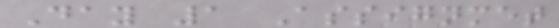Day 1 Assignmet
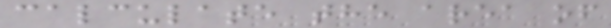calculate the area of
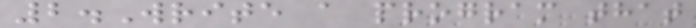2.Write a program that
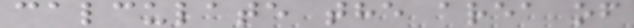calculate the area of
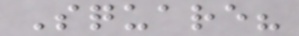Square?
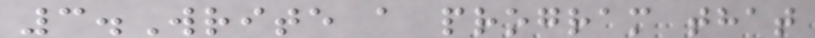3.Write a program that
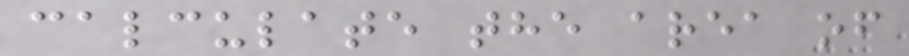calculate the area of
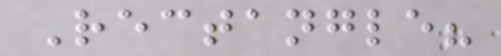Rectangle?
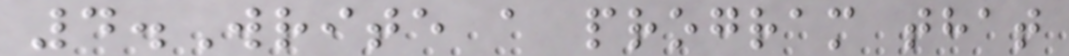4.Write a program that
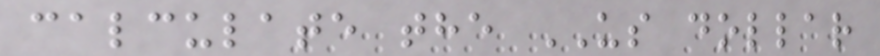calculate the US dollar
